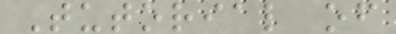Tutorial of
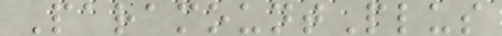ParamountPlus
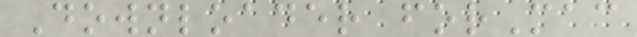Downloader forMac
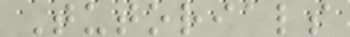Tutorials
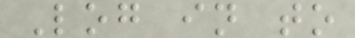Log in to
